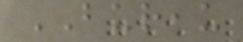BUREAU
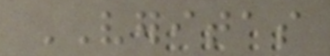VERITAS
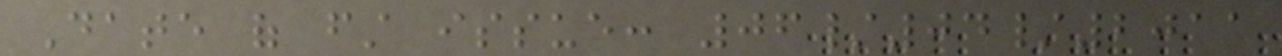Date of first issue: 06/04/2011
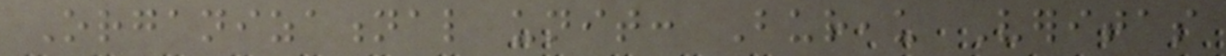Organizational unit: Bureau Veritas
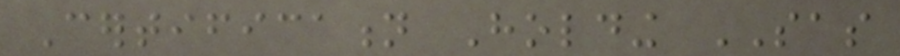Certification Holding SAS
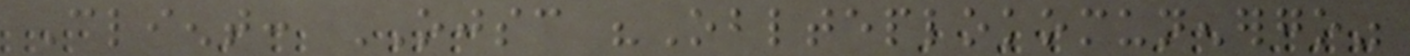Client: OJSC "Oblteplokomunenergo"
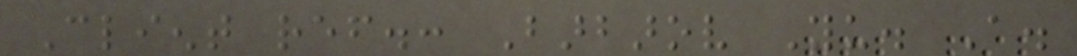Client ref.: Barbarov Yu. A.
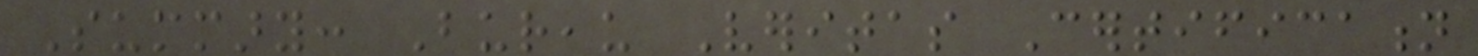Summary: Bureau Veritas Certification
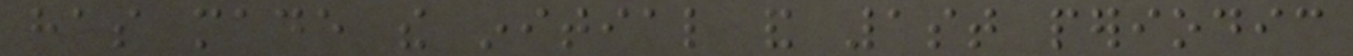has made the initial and 1st periodic
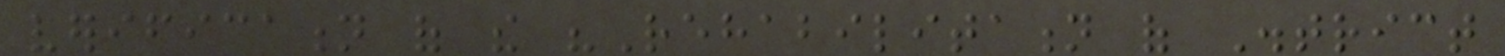verification of the "Rehabilitation of District
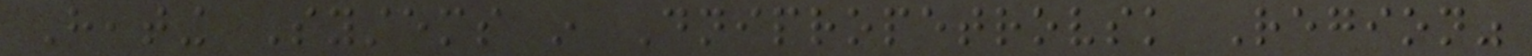Heating Systems in Dnipropetrovsk Region"
